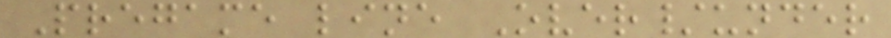Pregame line Over/under
